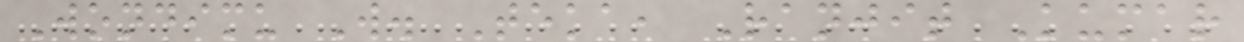Wondimu W. Teka, Ranjit Kumar
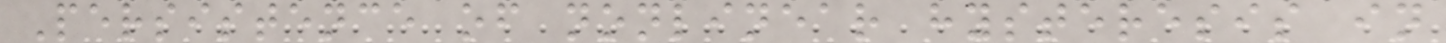Persistence of nonlinear hysteresis in
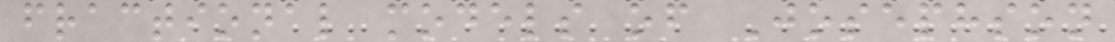fractional models of Josephson
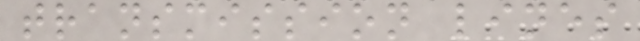transmission lines
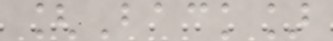[Back]
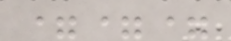===
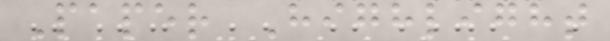Paper Highlight
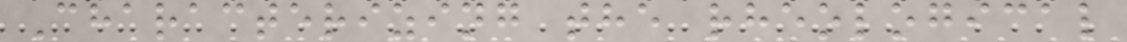Characterizing the rheological
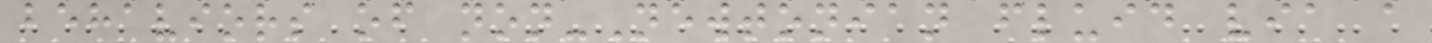behaviors of non-Newtonian fluid via a
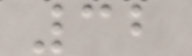32
